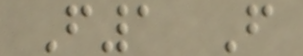F1 F
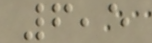6,5
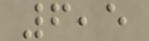6,5
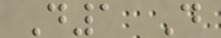D1 D
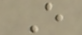E
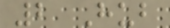2 Hub
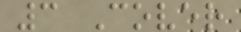3 Cover
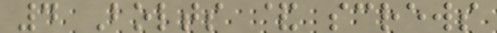4 Bolts & screws
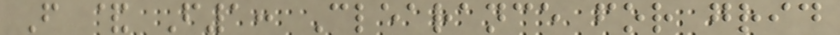F & F1: Clearance for grid
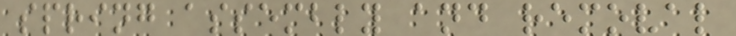spring assembly and removal
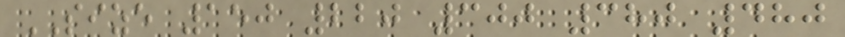SIZE 150 220 300 380 480
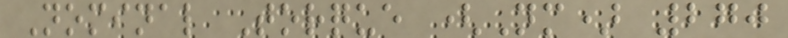Nominal Torque (Nm) 270
